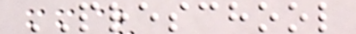PRESCHOOL
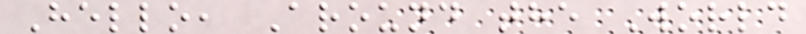Hello, Around the World
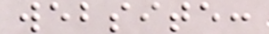website:
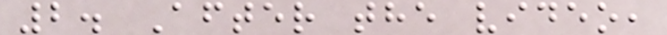2. After the video,
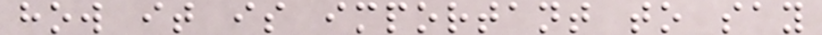how it is important to say
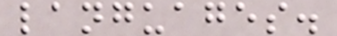languages.
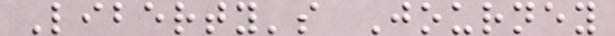Liberty's Journey
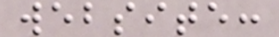website:
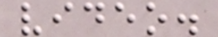video.
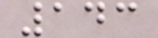143
